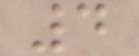4
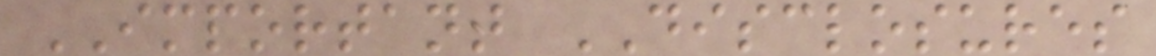IMPORTANT DISCLOSURES
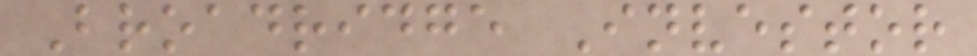Broadridge Investor
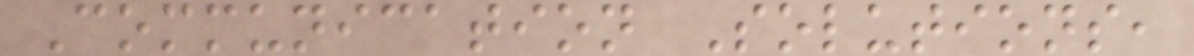Communication Solutions,
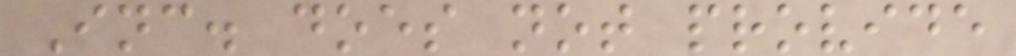Inc. does not provide
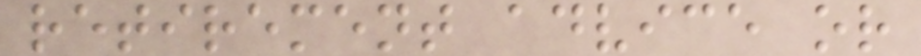retirement advice or
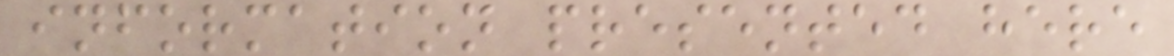information presented here
